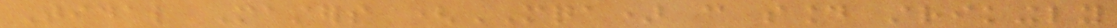Tidal Masters (MQA) can sound strikingly
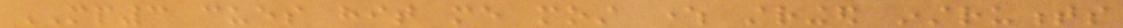MP3 cues hit me most where stringed instruments
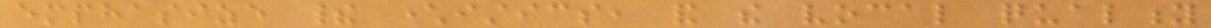emphasize their characteristics, and the vocal quality
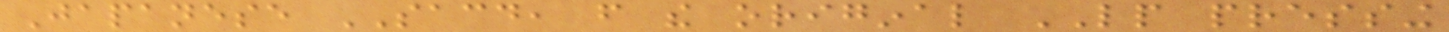Japanese SACD, from the original LP pressing
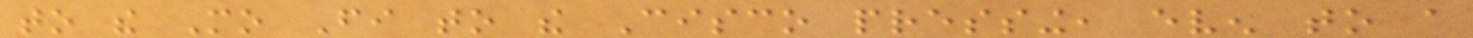to the Mo Fi to the Cisco pressing, even to a
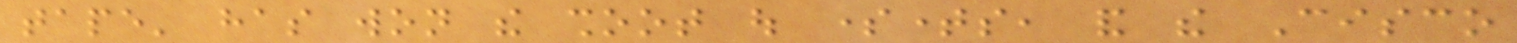tape' has won the shoot out sometimes, and the Cisco
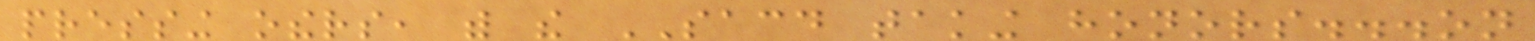pressing others, with the SACD taking honors...on
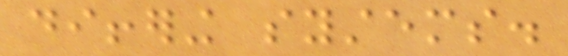differing systems.
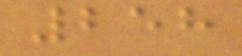258
